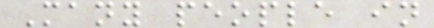Many people in
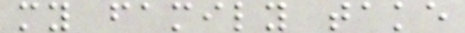my family take
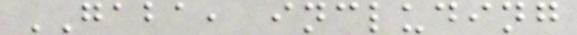GABA, including
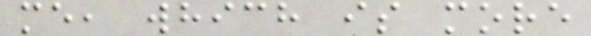me, which is more
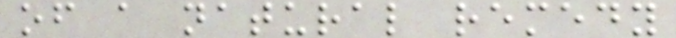of a natural remedy
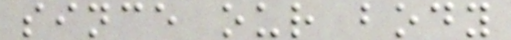since our body
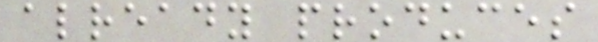already produces
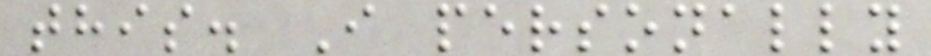this. I personally
